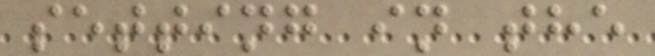setting in the
